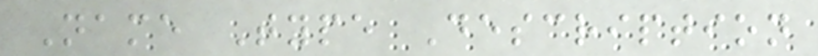Name Type Description
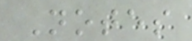Notes
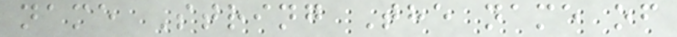name String The name of
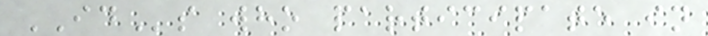IDs who participate in
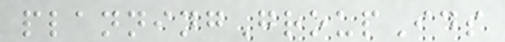planningGroupIds
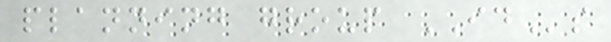planning group IDs
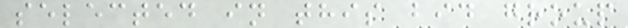selected in this bid group
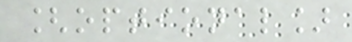[optional]
